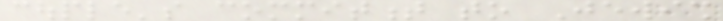couple's commitment to Jewish
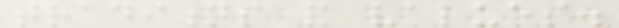traditions and values.
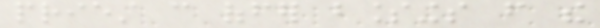priest can offer blessings from the
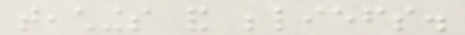teachings and beliefs.
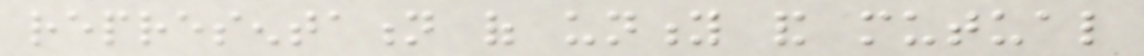representation of unity and mutual
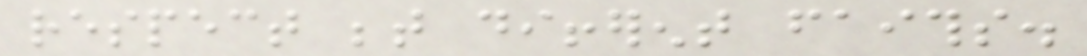respect between different faiths.
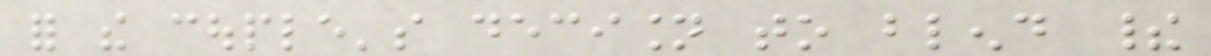for the couple's decision to blend their
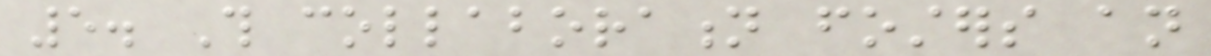5. This collaboration fosters an
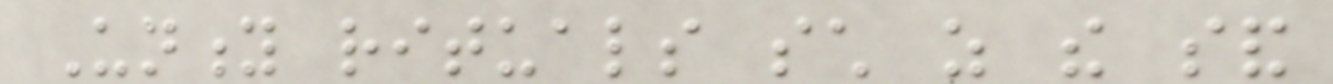Unity rituals such as the sand
